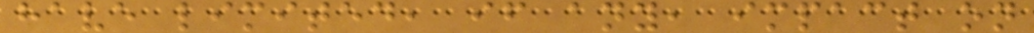have limited, if any, impact on
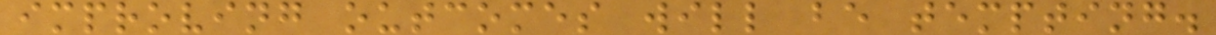improving outcomes will be tempting.
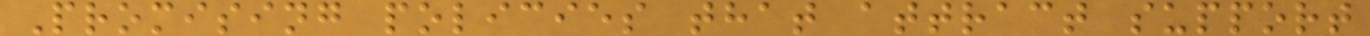Promising policies that attract support
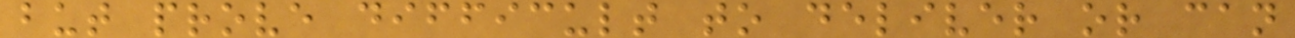but prove difficult to deliver or can
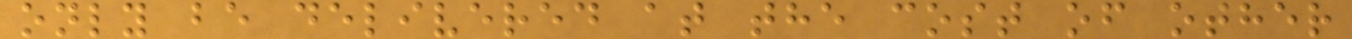only be delivered at the cost of other
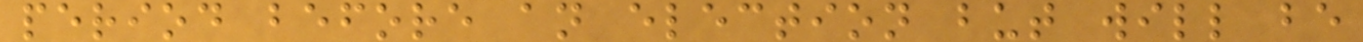period before an election but will be
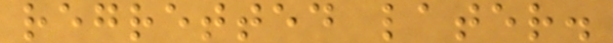regretted later.
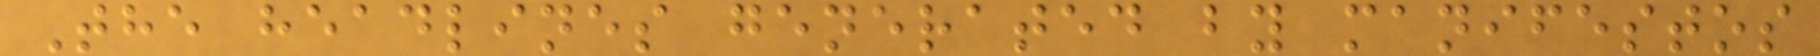The headlines generated by manifestos
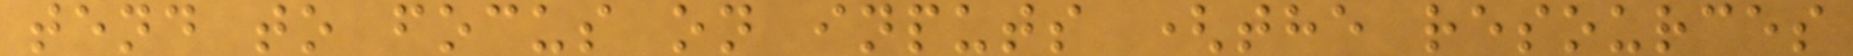tend to focus on inputs (the resources
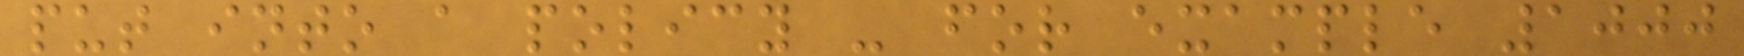put into a policy - for example 1000
